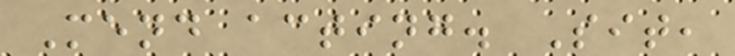Mend acting. Sit,
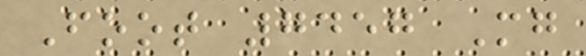Foot 7457 Mg
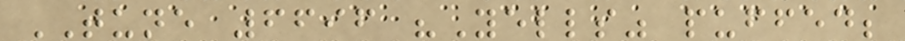TUNE 6696 "Yells" puffed;
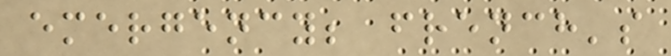emergency; french's
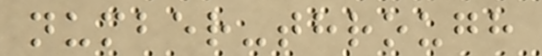number-through
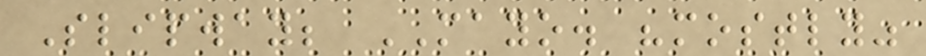Slipway; MAYO. "mostly"
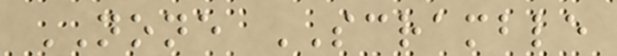NONE SCRAMBLE
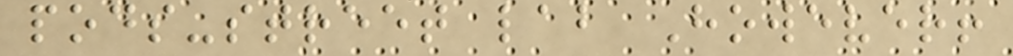pods-street lab However!
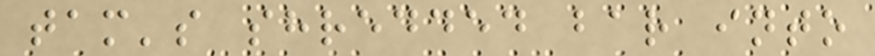tam's shredded bar into
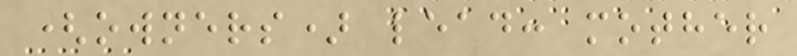(owners) lead: mother
